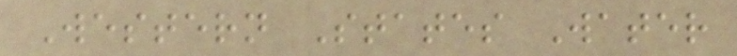Western States Water
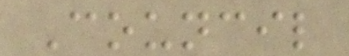Council
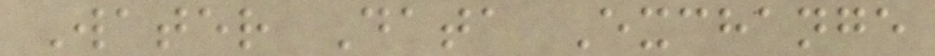Water Data Exchange
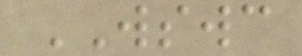WSWC
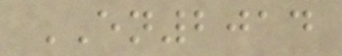EN2014
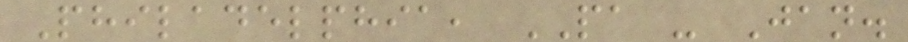Philadelphia, PA - Jan.
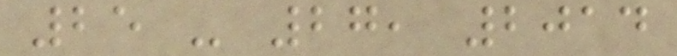25 - 27, 2014
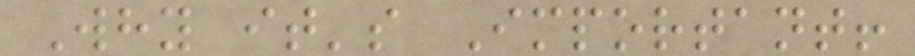Why it's Important!
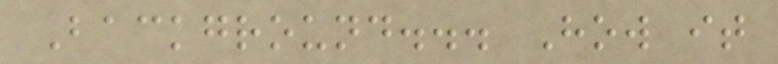Background... How it
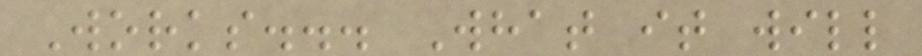Works... What it will
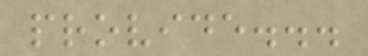provide...
